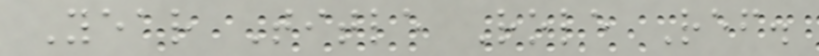Year Title Role Ref.
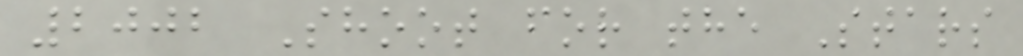2002 Shoot for the Stars
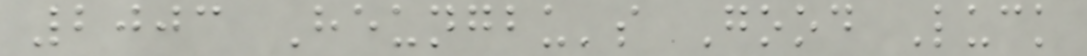2003 Heungbu's Good Luck
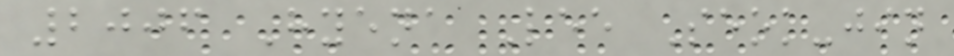2006 Hyena Lee Seok-jin
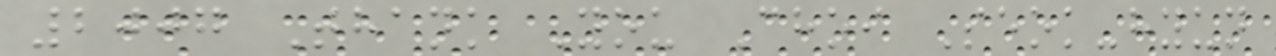2007 Thank You Choi Seok-hyun
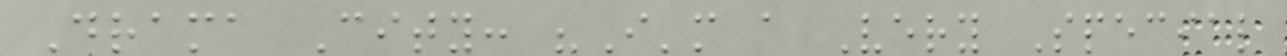Drama City: "I'm a Very Special
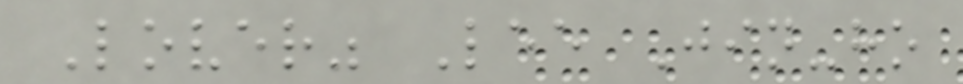Lover" Lee Jin-ho
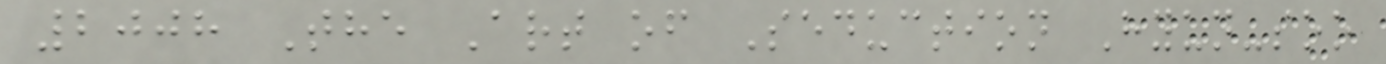2008 The Art of Seduction Hyun-soo
